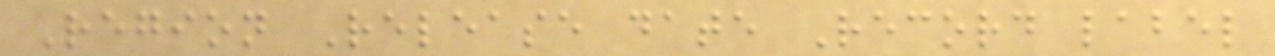Region Release date Record label
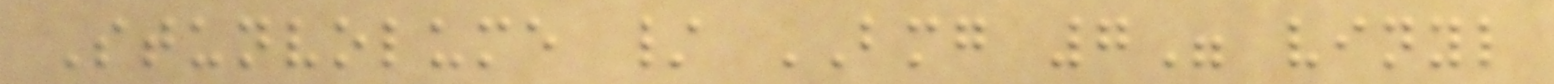Stunvolume / BMG 7" vinyl
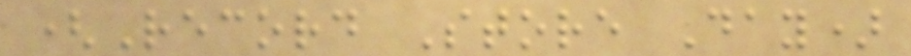(Record Store Day)
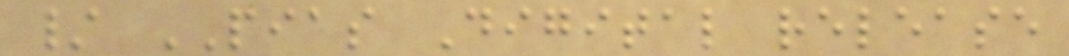/ PIAS Digital release
